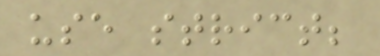use strict;
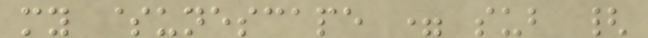my $unescape = sub {
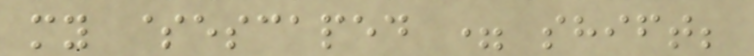my $escaped = shift;
